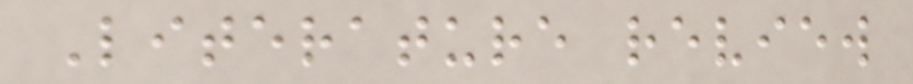Literature review
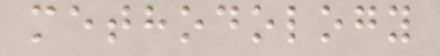methodology
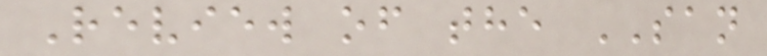Review of the SAN
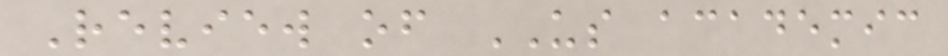Review of US academic
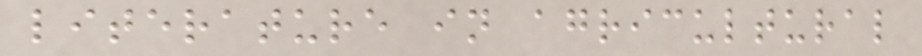literature in agricultural
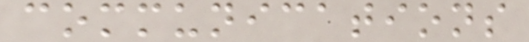communications
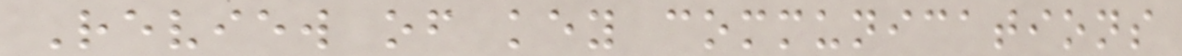Review of key communications
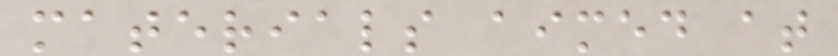materials aimed at
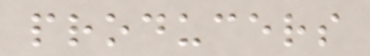producers
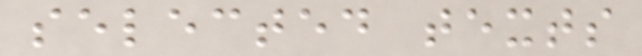selected texts
